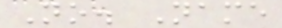No. Name
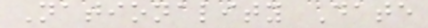Nationality Date
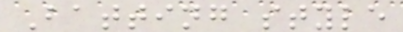Batting style
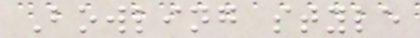Bowling style
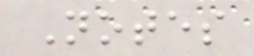Notes
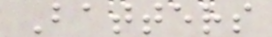Batters
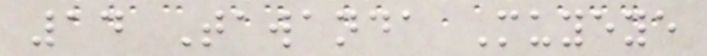14 Tawanda Muyeye
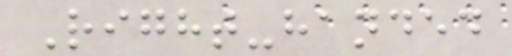Right-handed
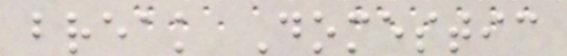break Domestic
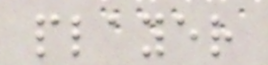player
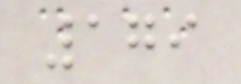179
